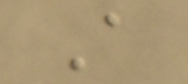A
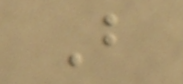B
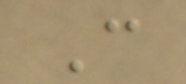C
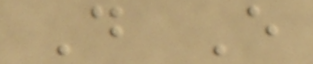D E
